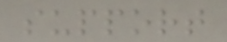support
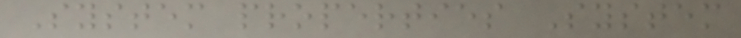System properties System
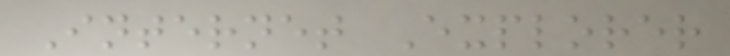Internet Explorer
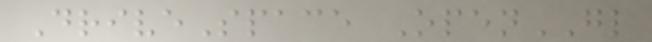DriveSpace OpenGL
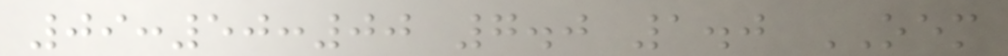09:50:00 7.0 1.0 OEM
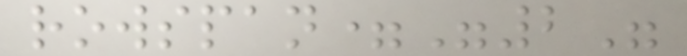rowspan="2"
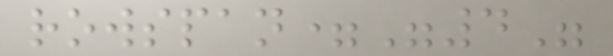rowspan="4"
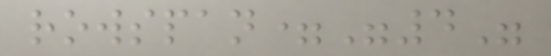rowspan="4"
